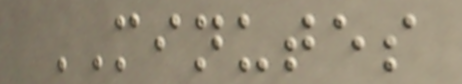MINUTES
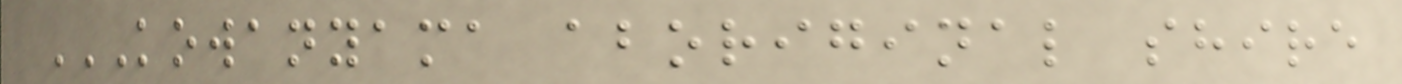KOWANYAMA ABORIGINAL SHIRE
